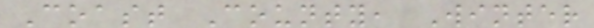Coast County, Winter
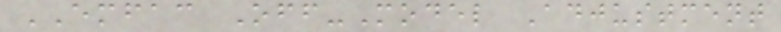EMFAC Off-Model Adjustment
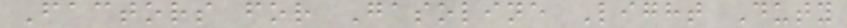Factors for Gasoline Light Duty
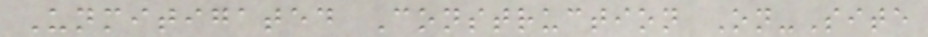Unmitigated Construction On-Site
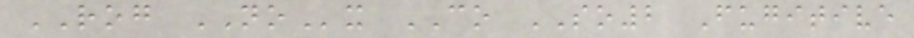ROG NOx CO SO2 Fugitive
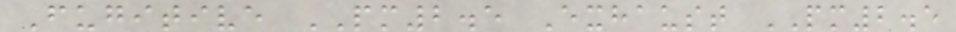Fugitive PM2.5 Exhaust PM2.5
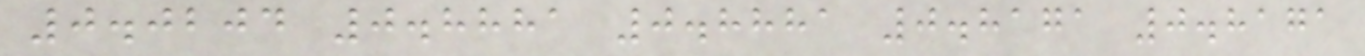0.0204 0.8881 0.8881 0.8171 0.8171
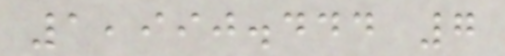1,990.444 7
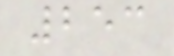253
